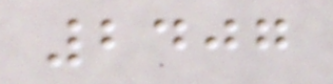2407
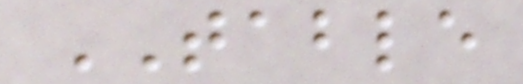TABLE
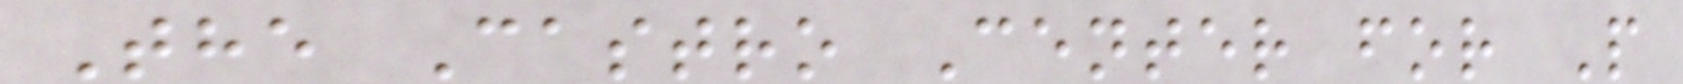The Castro Center for P
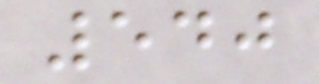540
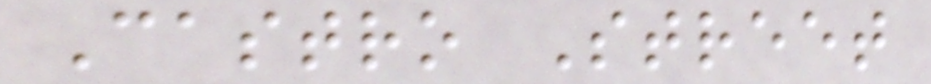Castro Street
